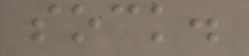sock.
